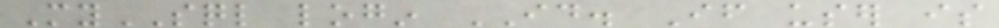MySQL login ID. If user is
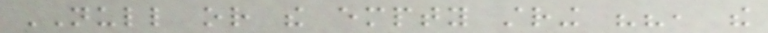NULL or the empty string "", the
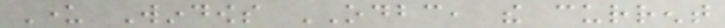Under Windows ODBC, the current
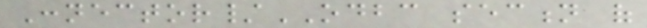Connector/ODBC section of
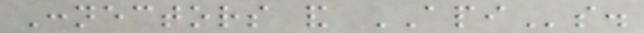Connectors and APIs.
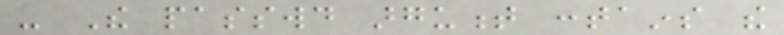- The passwd argument contains the
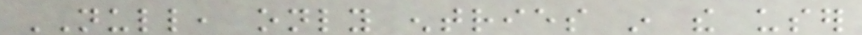NULL, only entries in the user
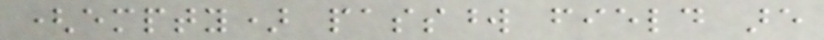(empty) password field are
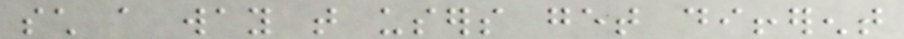such a way that users get different
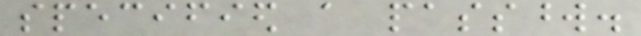specified a password.
